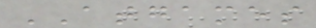ATGAMES
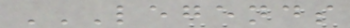LEGENDS
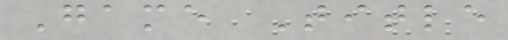Game Title
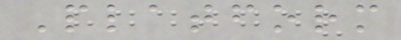Platform
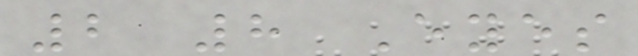2 8 Eyes
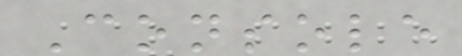Console
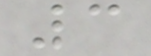3
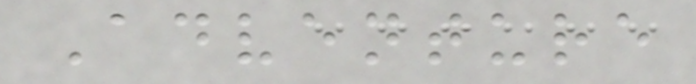Adventure
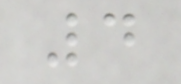4
